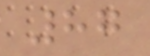87
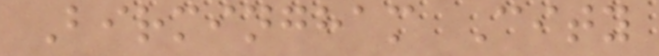Birmingham City
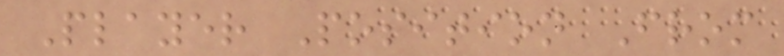Player Position From
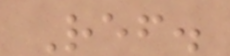Ref.
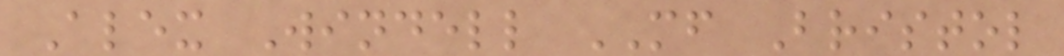Alex Windell MF Bristol
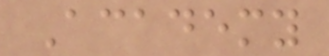Academy
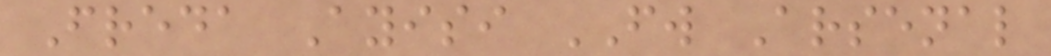Freda Ayisi FW Arsenal
